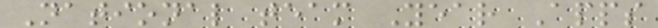National team Year Apps
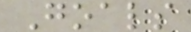Goals
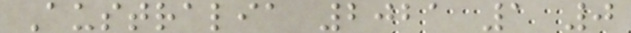Australia 2021 1 0
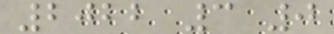2022 3 0
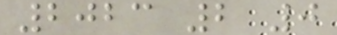2023 2 0
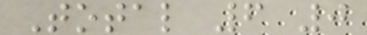Total 6 0
